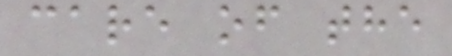care of the
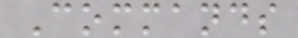Commands
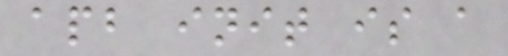apb init is a
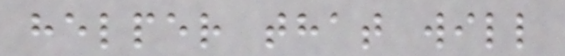helper that will
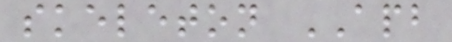skeleton APB
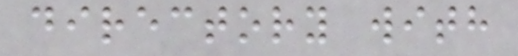directory with
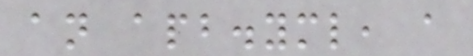an apb.yml, a
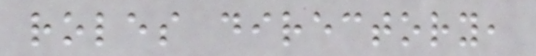roles directory,
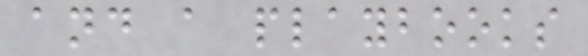and a playbooks
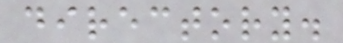directory.
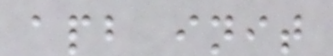apb init
